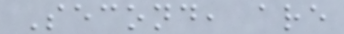Second, are
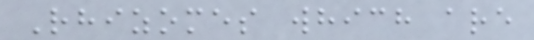Rhizomes which are
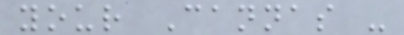your Cannas -
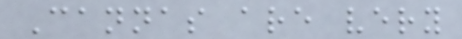Cannas are very
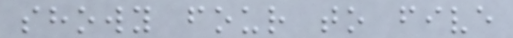showy four to five
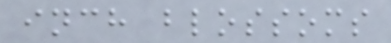inch blossoms
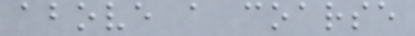above a coarse
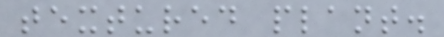textured plant.
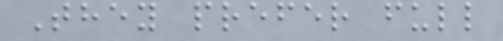They prefer full
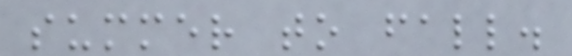summer to fall.
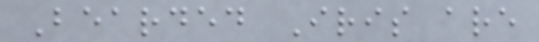Bearded Iris are
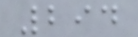294
